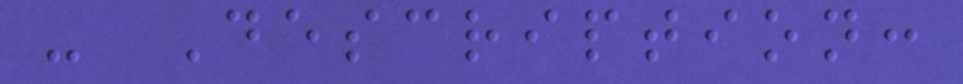- Description:
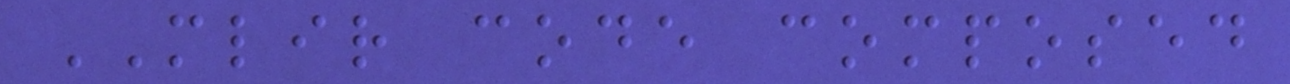MLIR code composed
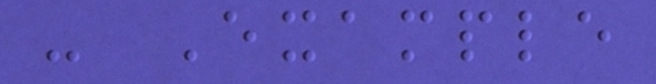- Example
